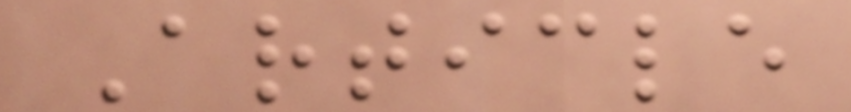Article
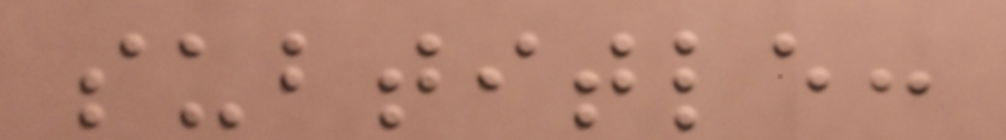subtitle:
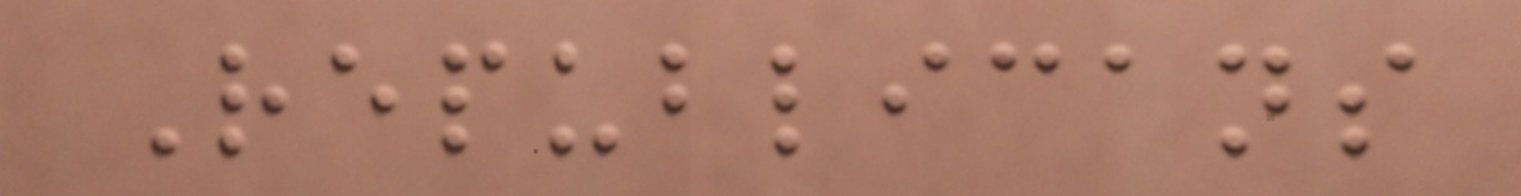Republicans
